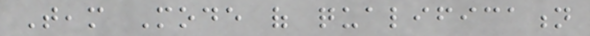Team Mode of qualification
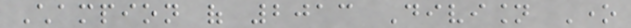Champion of 2013 Division One
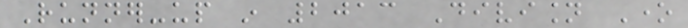Runner-up in 2013 Division One
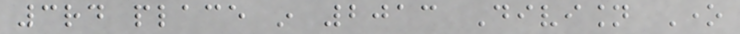3rd place in 2013 Division One
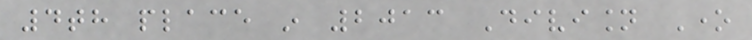4th place in 2013 Division One
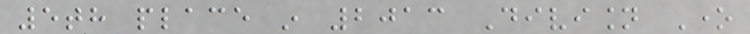5th place in 2013 Division One
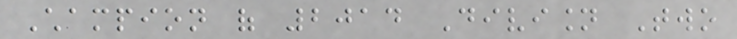Champion of 2014 Division Two
